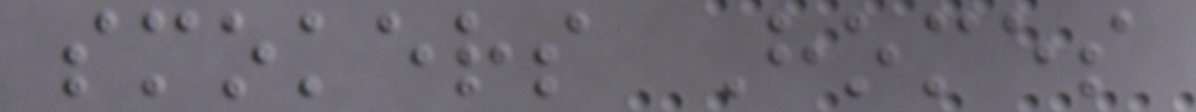smokers Homes
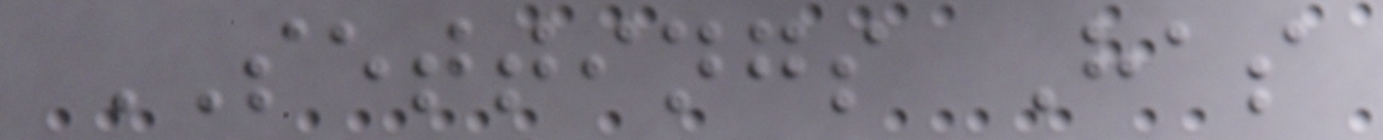SETTINGS Has
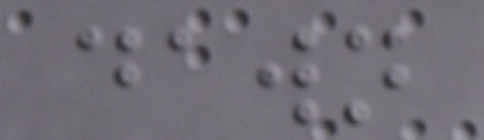dawn
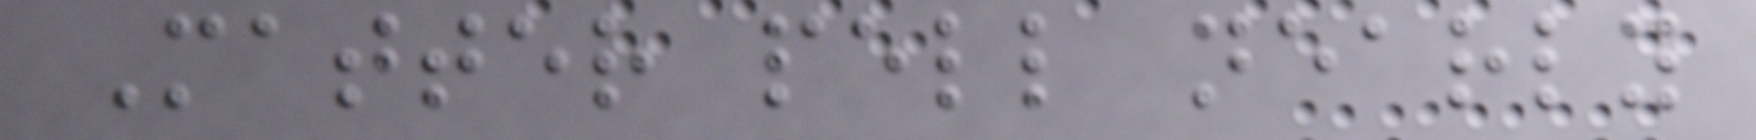Matter pell nearly
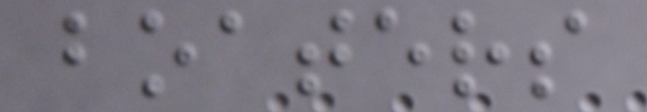boaters
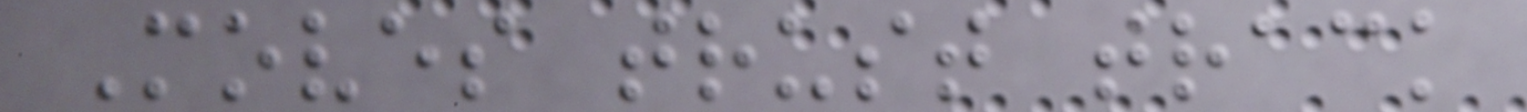Moves trust track
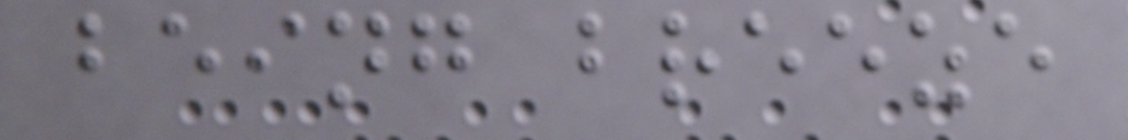being breeze
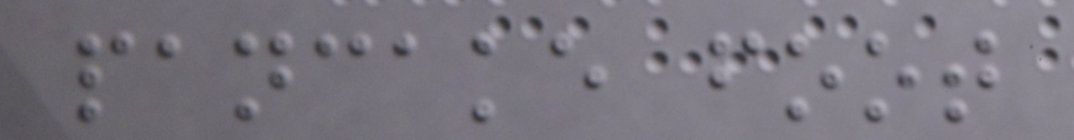pancake foot
